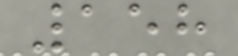158
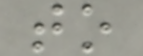to
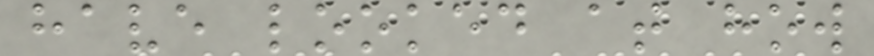have looked at how
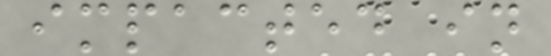impacted in
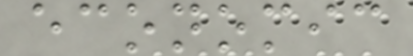economic
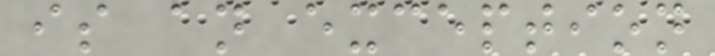is an exception
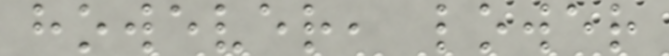however, lower
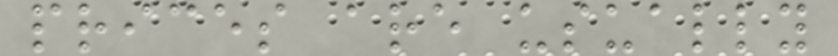prices are usually
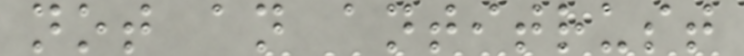not an antitrust
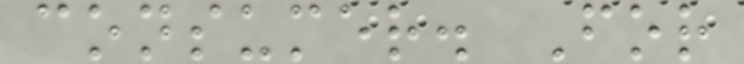consumer. For
